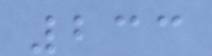233
